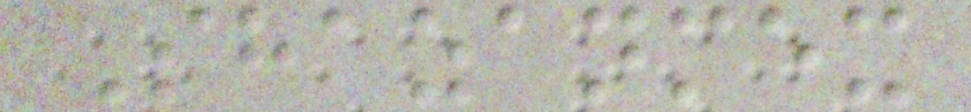Shazanmex
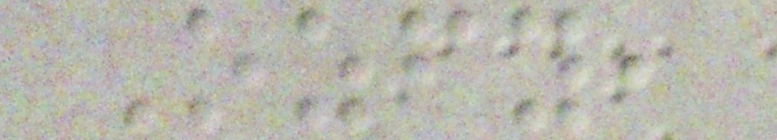Ozfy,
